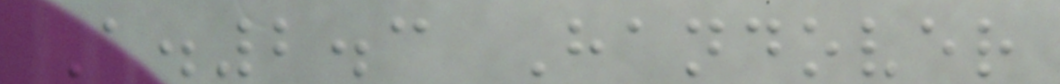A.2.3 Handover
